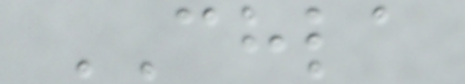CHLA
